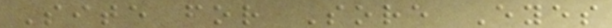Site for Sore Eyes
